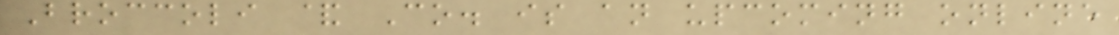Broccoli & Co. is an upcoming online
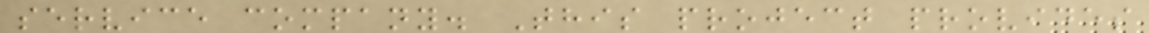service company. This project provides
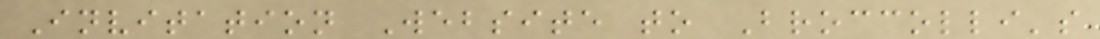Invitation Website to Broccolli's
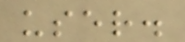user.
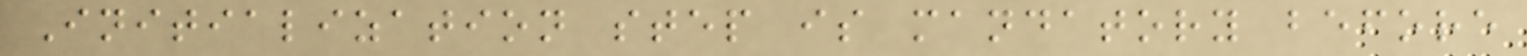Initialization step is mandatory before
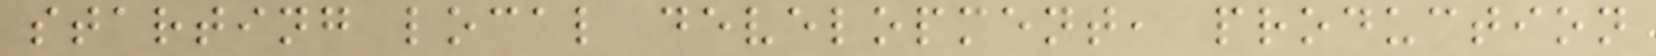starting local development, production
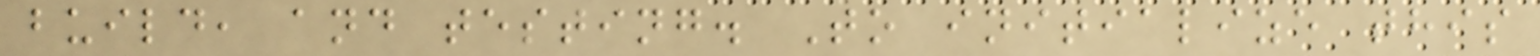build, and testing. To initialize this
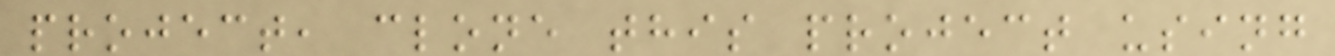project, clone this project using
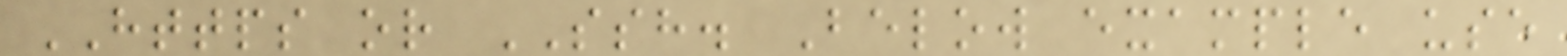HTTPS or SSH. Below example use
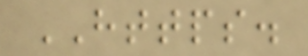HTTPS.
